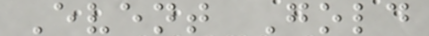Event Gold
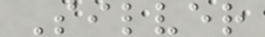Silver
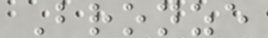Bronze
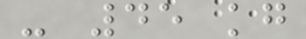- 45 kg
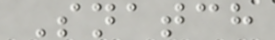Snatch
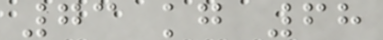73 kg 68
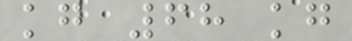kg 68 kg
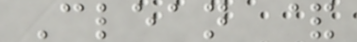Clean &
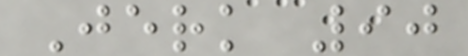Jerk 90
